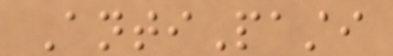AntiPasti
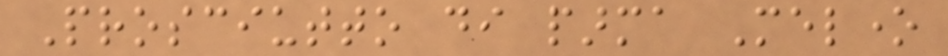Prosciutto di parma Melone
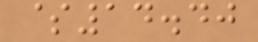$14.40
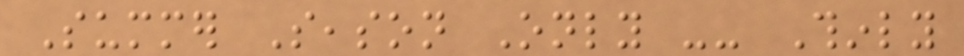Summer Season Only -- Thinly
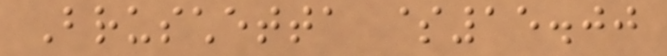Bruschetta $15.00
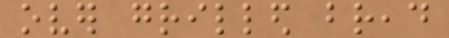over grilled bread
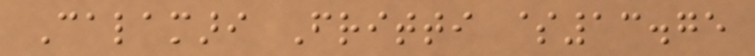Calamari Fritti $13.75
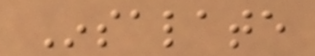Insalate
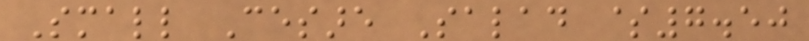Small Cesare Salad $7.50
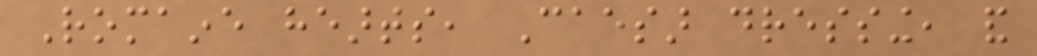Romaine hearts, Caesar dressing, and
